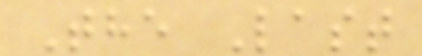The Last
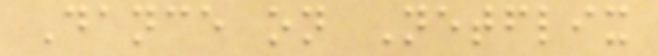Dance on Netflix
